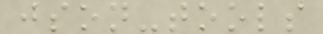json-tools
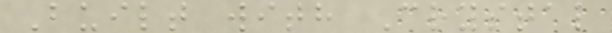Built with Crystal
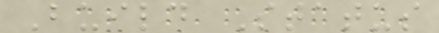Build Status
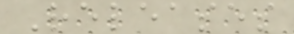Releases
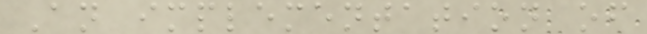An implementation of
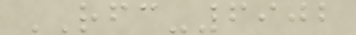RFC-6902
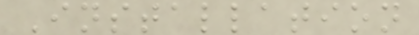Installation
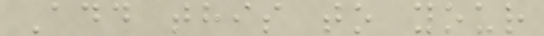Add this to your
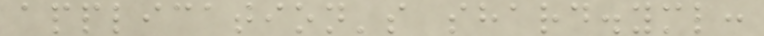application's shard.yml:
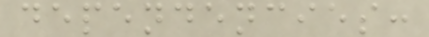dependencies:
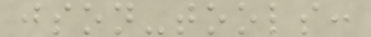json-tools:
